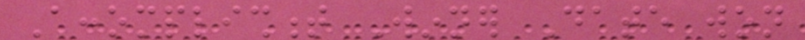Accomplishment Winner Date won
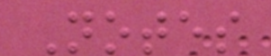Notes
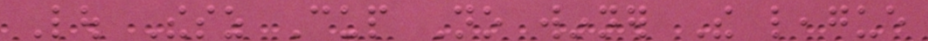Lou Thesz Cup No winner The league
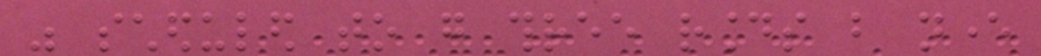was scheduled to go three rounds but never
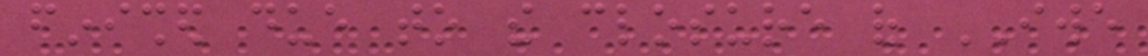finished due to the closure of IWE
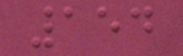154
